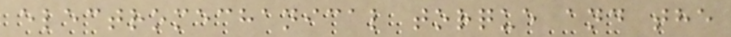electromechanical torque and the
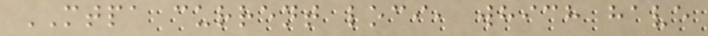MTPA current loci, which have
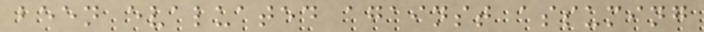been evaluated against assuming
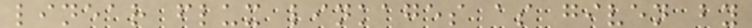linear flux linkages as given by
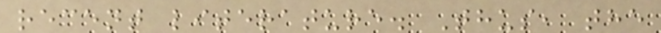recent literature. Thus, the
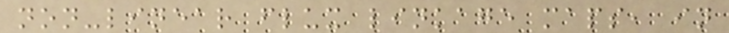non-linear flux linkage maps, in
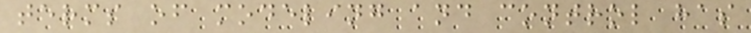terms of modeling and control has
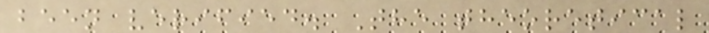been verified. The theoretical
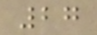27
